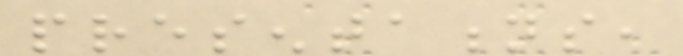presentations,
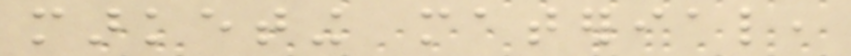marketing material,
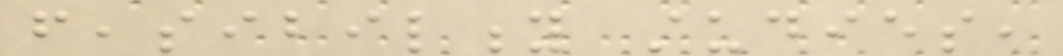feasibility studies,
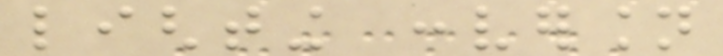lighting conversion
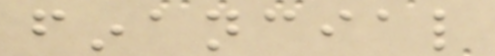financial
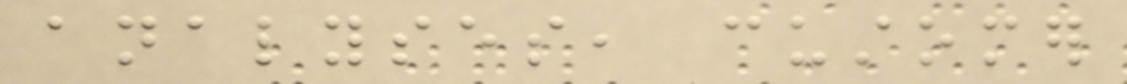analyses, customer
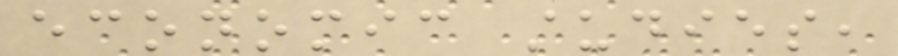economic studies,
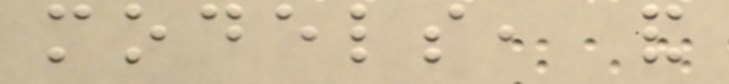models, and
